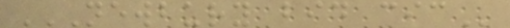NEWBURY BID CIC
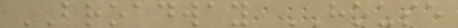BROADWAY HOUSE
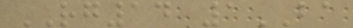RG14 1BA
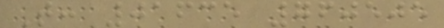T: 01635 760505
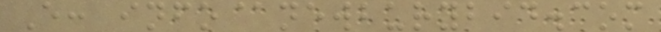E: info@newburybid.com
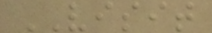VISIT
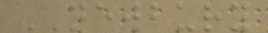NEWBURY
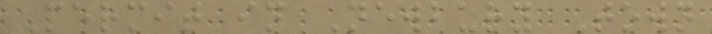Permit in Newbury Town
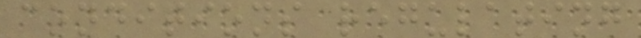conditions regulating
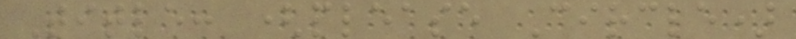Title: (please Circle)
